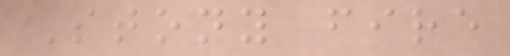Stony fire
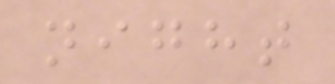night
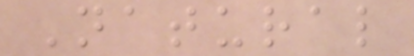Natural
